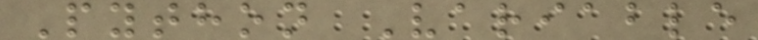Python Variable
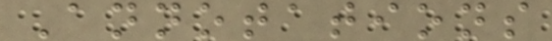Annotations
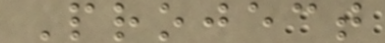Project
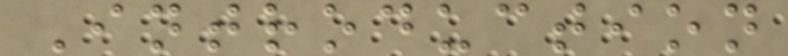Introduction
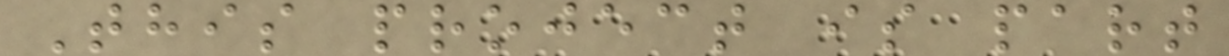This project is part
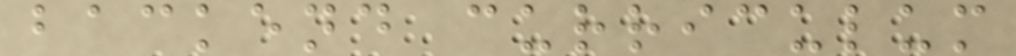backend curriculum
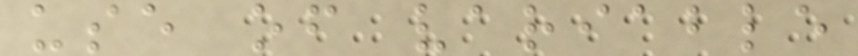use of variable
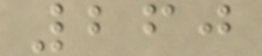260
